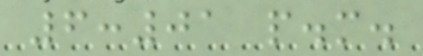6:01 p.m.
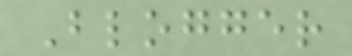Blogger
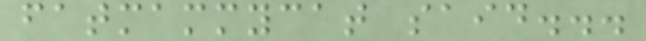fatmammycat said...
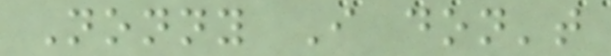Nonny I don't
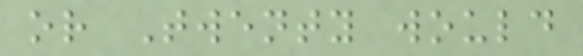or Twenty would
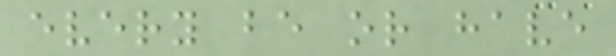every be or have
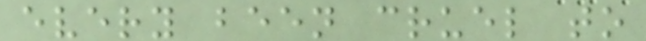every been cruel to
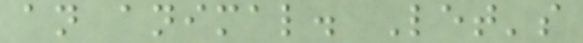an animal. Let's
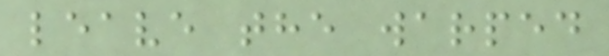leave the warped
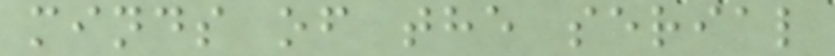minds of the serial
